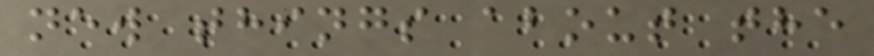new things about the
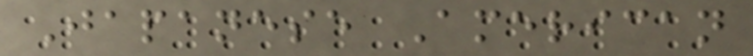Japanese American
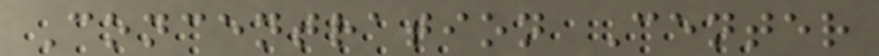Concentration Center
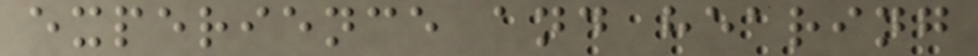experience and hearing
